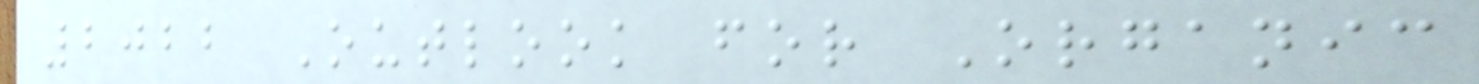2022 Outlook for Organic
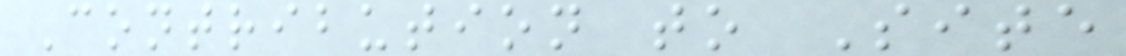Contribution to Site
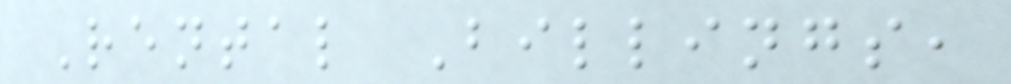Rental Billings,
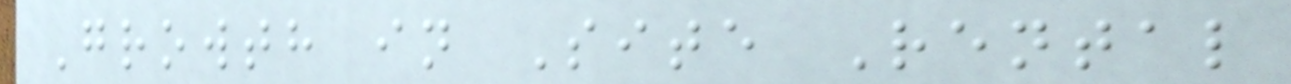Growth in Site Rental
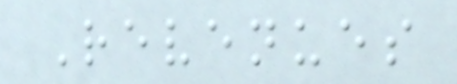Revenues
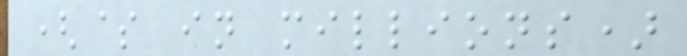($ in millions)
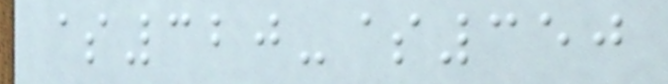$320-$350
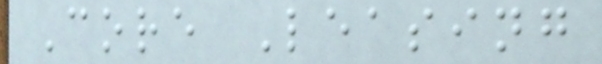Core Leasing
